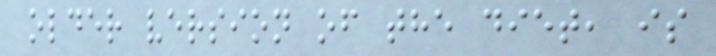older version of the diet, is
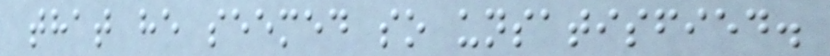that he seemed so unsatisfied.
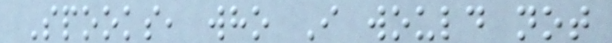Spooks, who I would not
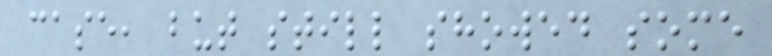case, but still showed some
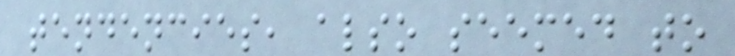tendencies, also seemed to
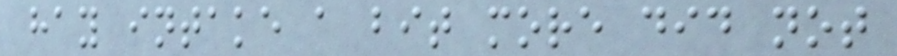hay intake a bit more did not
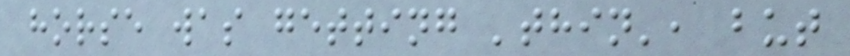horse was getting 'thin', but
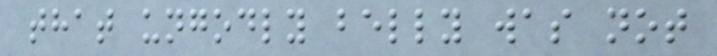that ungodly belly was not
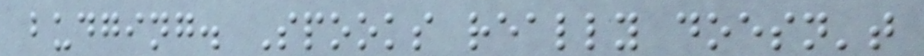budging. Spooks really doesn't
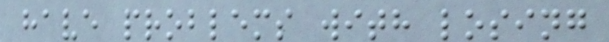have problems with losing
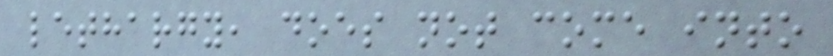lethargy, does not come into
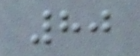80
